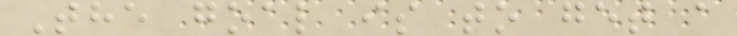The goal is to get a
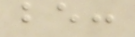be:
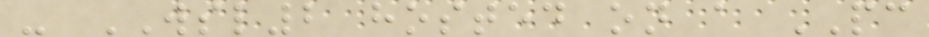- WSL2 hosted on a PC
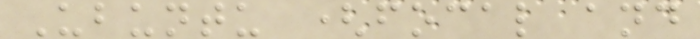Ubuntu (focal and
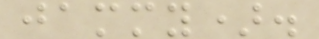jammy).
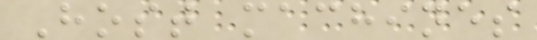Host machines
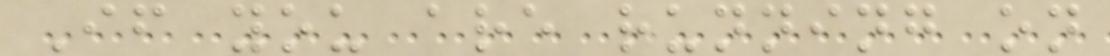If you are running on
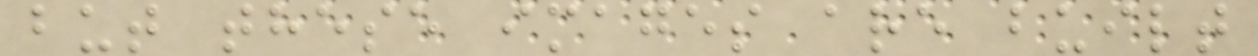but these images are built
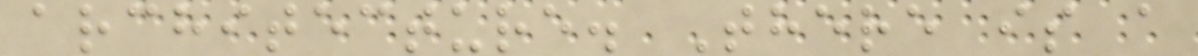architecture. There is a
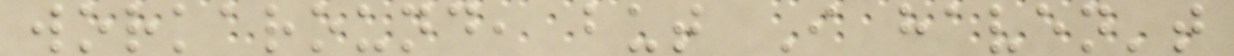workaround, but I haven't
